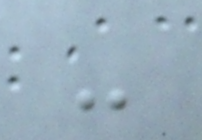-
